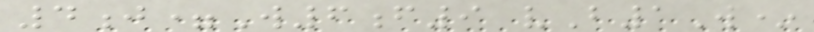4j=W6f9 vB1W*
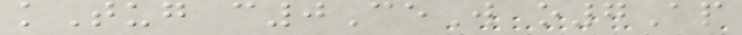kTug c0CeW o7Ap
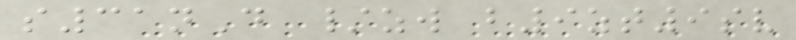s31nD /zw b9zt9sv
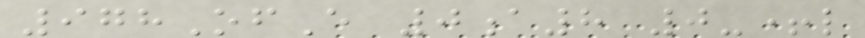978OfE 0a8 0-+l
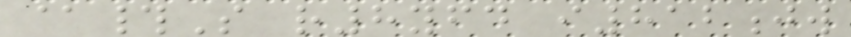@#S r8yfd i812jw
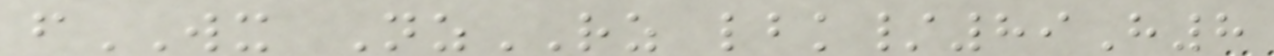fWX NzRZ lbk/89H8
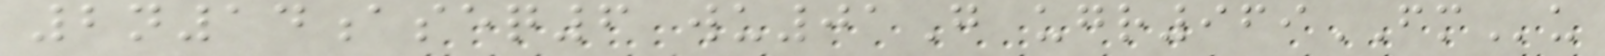2n14aseq6 wu01G ugr969FMu
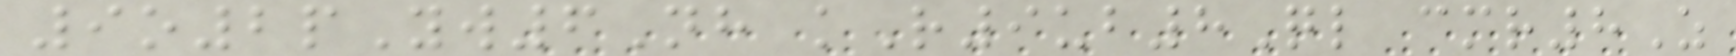9o2pYw6Nh kR9ub8Ql cmr8Z
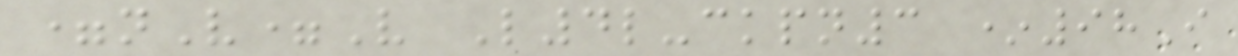=nV=V L4l-ckpn3 *98I
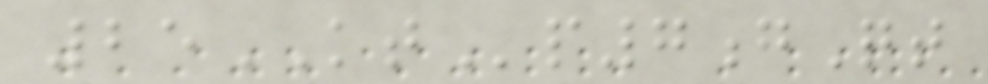25KTp7gQt
